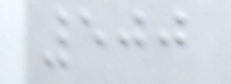500
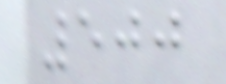500
